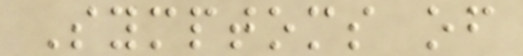Symptoms of
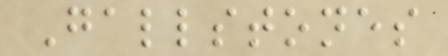Gallstones
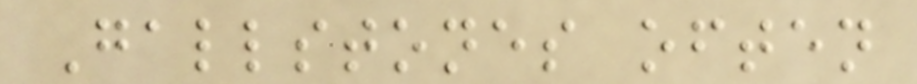Gallstones often
